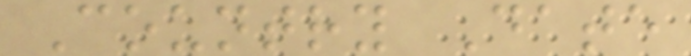Country Date
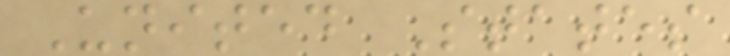United States
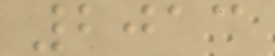2013
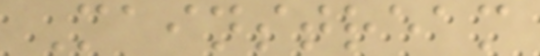Mainstream
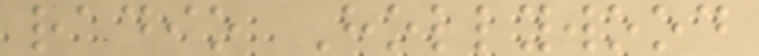radio Hollywood
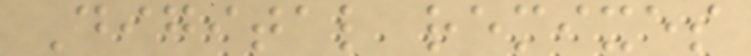Digital remixes
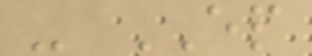- EP
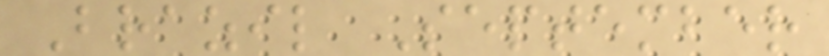Brazil September
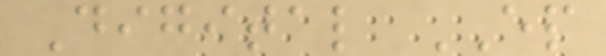Digital EP
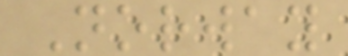Norway
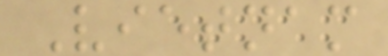Vietnam
